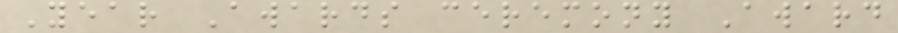Year Awards ceremony Award
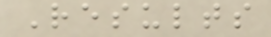Results
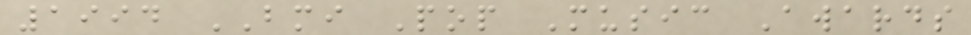1994 BMI Pop Music Awards
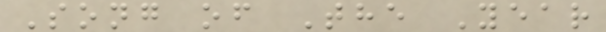Song of The Year
